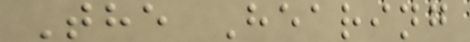The Hearing
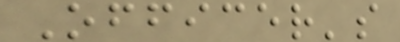Officer's
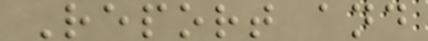Report and
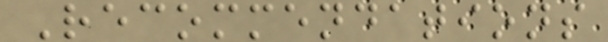Recommendations
